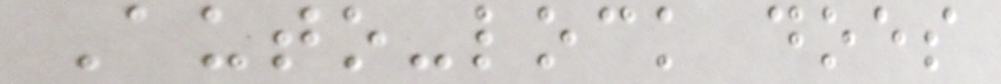Auto-lock does
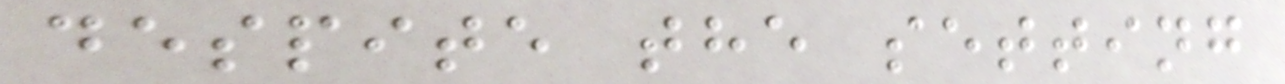despite the setting
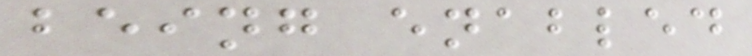being enabled
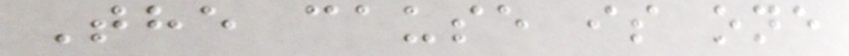The cause is one
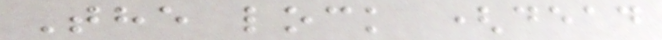The lock (dead
